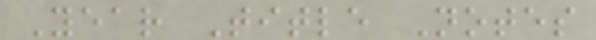Year Title Notes
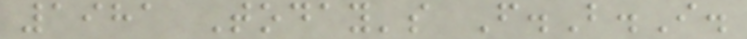1981 Today's F.B.I.
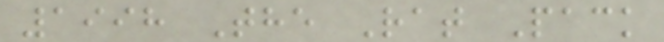1998 The Rat Pack
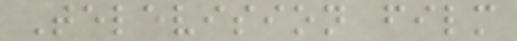Television film
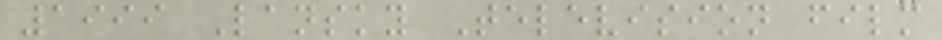1999 Lansky Television film
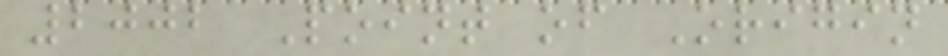2002 Point of Origin
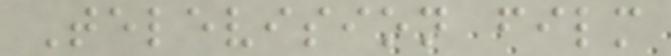Television film
